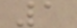1
